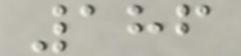186
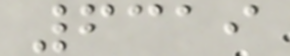6319
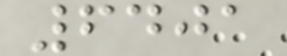6401
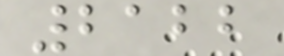2122
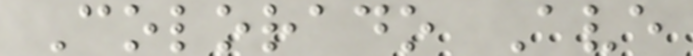Colorado Ave
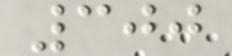300
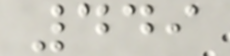449
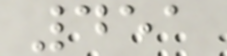451
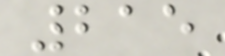215
